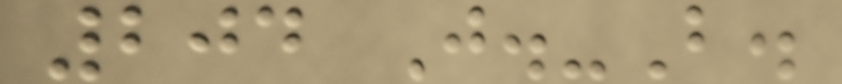204 J.-B.
